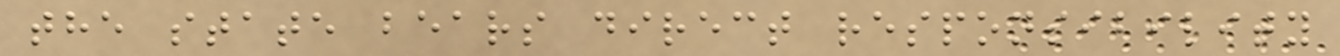the state bears direct responsibility
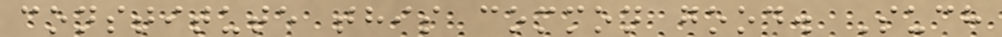constitute this common good. Such
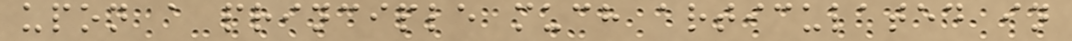upon a principle much articulated in
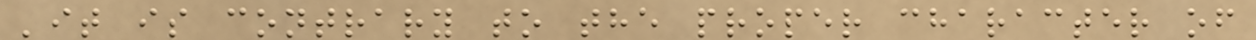'it is contrary to the proper character of
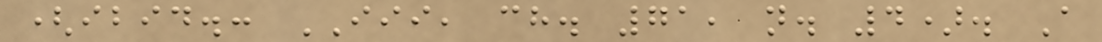(ibid.: III, ch. 71, n. 4). A
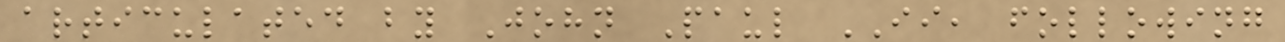articulated by John Paul II, following
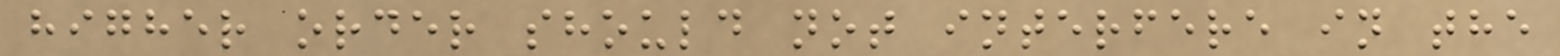higher order should not interfere in the
